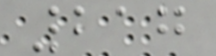217
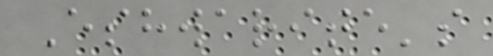Eshwarite's
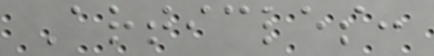Articles:
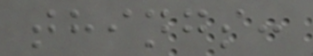things:
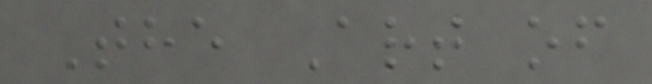The Art of
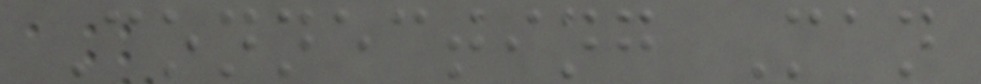Connecting Man
